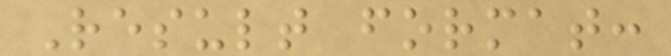Result format:
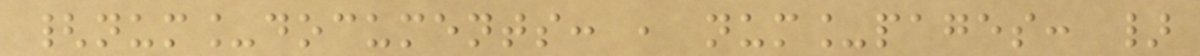{num_documents: , num_pages: }
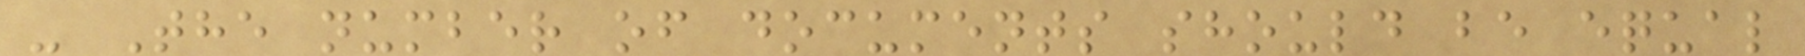- The number of documents should be equal
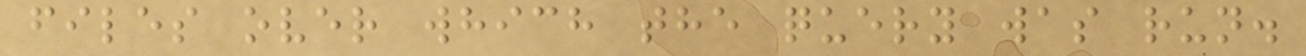files over which the query was run.
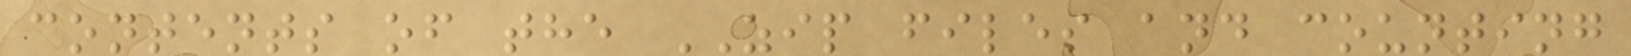contents of the ZIP files and counting
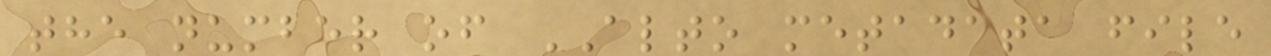the number of ALTO metadata file
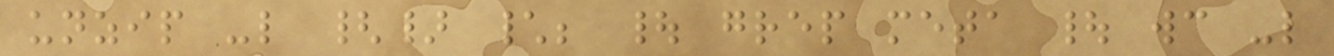unzip -l {} \; | grep meta | wc -l
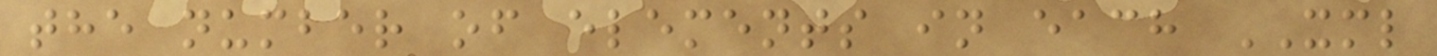the number of elements in each XML
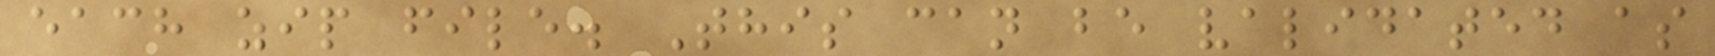each zip file. This can be validated as
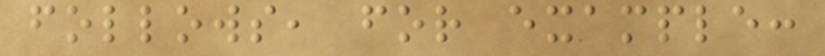follows, for example:
